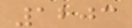1203
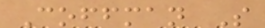Coffman S
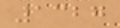1327
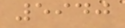5940
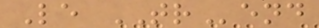Le TRend
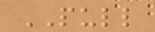PULL
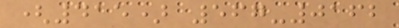(415) 567-0162
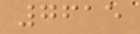7615
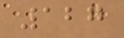127
